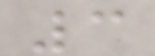3
